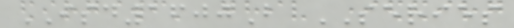ISD1600B SERIES
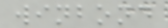winbond
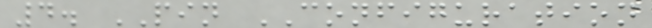4. PIN CONFIGURATION
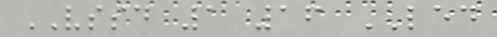VSSD 1 16 LED
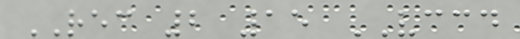REC 2 15 VCCD
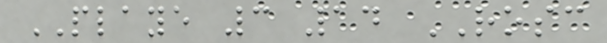PLAYE 3 14 ROSC
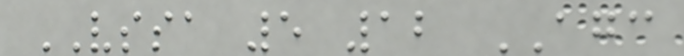VSSA 5 12 AGC
